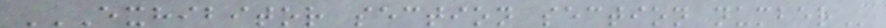EXHIBITOR SECTION SECTION NUMBER
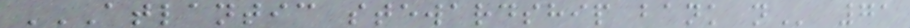ATLANTIC STEWARDSHIP BANK N 71
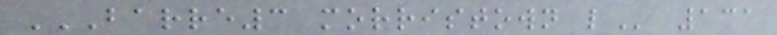BARRE3 MORRISTOWN L 131
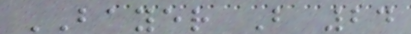BAYER B 24
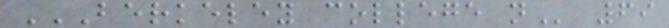BERKELEY COLLEGE N 69
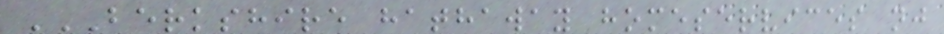BERKSHIRE HATHAWAY HOMESERVICES NJ
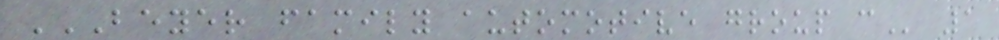BEYER FAMILY AUTOMOTIVE GROUP C 1
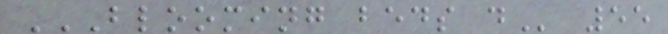BLOOMING BEDS D 55
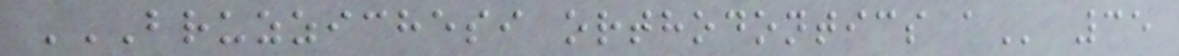BRUZZICHESI ORTHODONTICS A 35
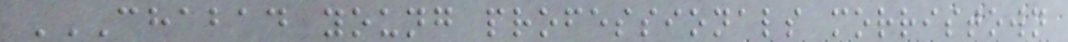CHABAD YOUNG PROFESSIONALS MORRISTOWN
